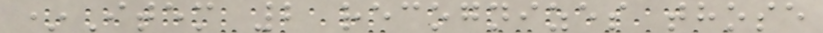*Item 2 recognizes those
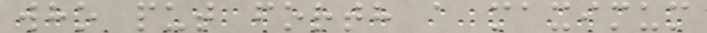who put forth a maximum
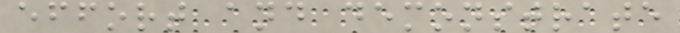effort and demonstrate
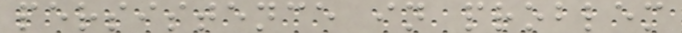persistence in problem
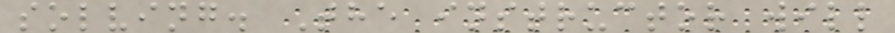solving. The instructor will
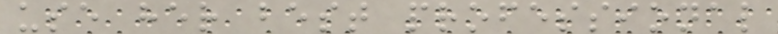use her best professional
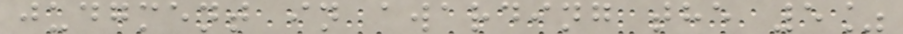judgment in awarding the 5%
